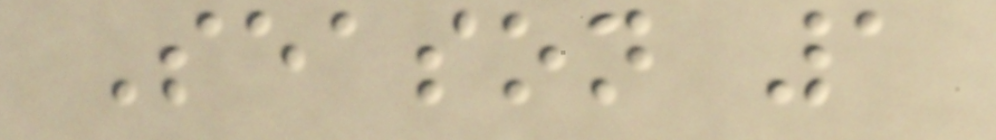Season 1
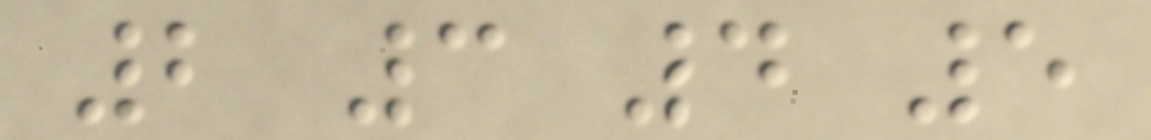2 3 4 5
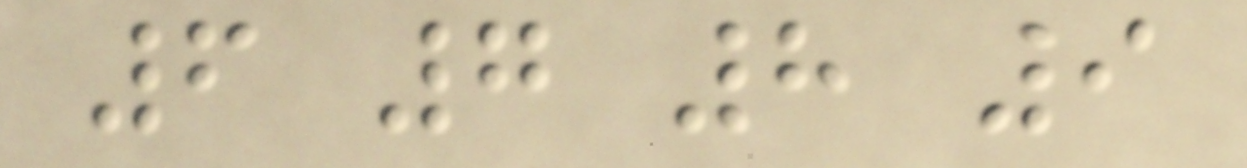6 7 8 9
